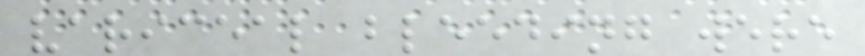variceal bleeding were
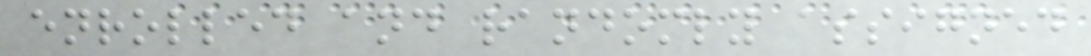enrolled and randomly assigned
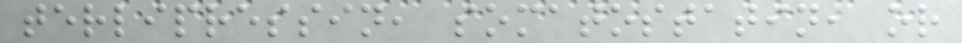terlipressin, somatostatin, or
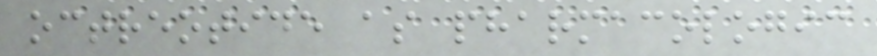octreotide as pharmacologic
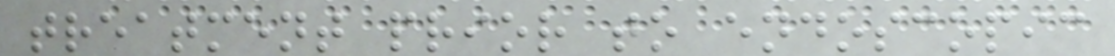treatment prior to endoscopic
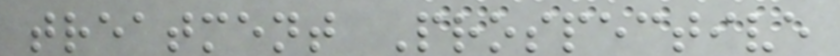treatment Prospective
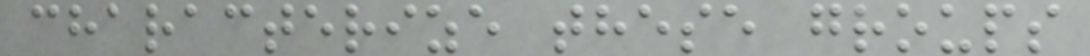characterize these groups
